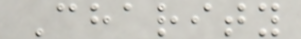Charity
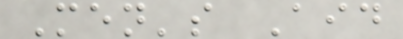Men's Aid
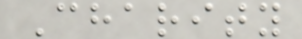Charity
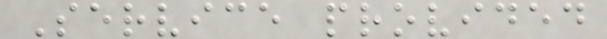Service provided
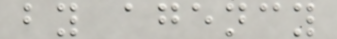by agency
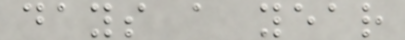days a year
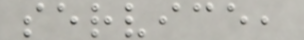service,
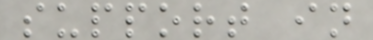support in
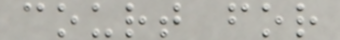court for
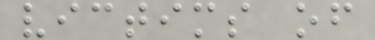victims of
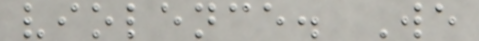violence. We
